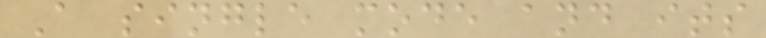A single mode and its
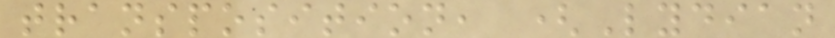transposition, (Lydian
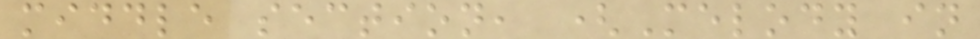middle section, (Melody in
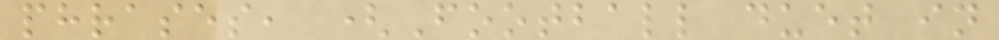phrases, (Football duet in
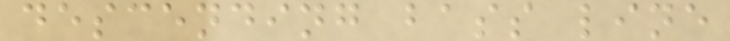descending bass line
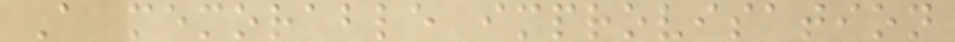A memorable improvisation
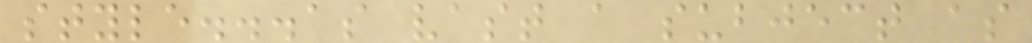style...as vast a subject as
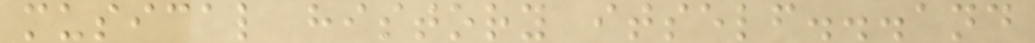musical history itself...and
